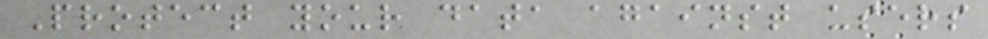Protect your data against users
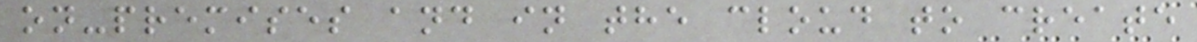on-premises and in the cloud to create
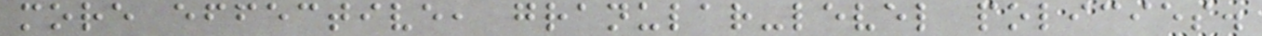more effective, granular-level policies.
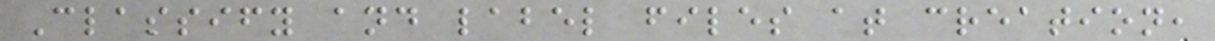Classify and label files at creation,
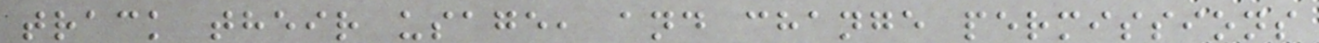track their usage, and change permissions
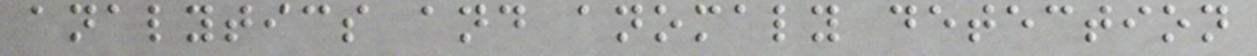analytics and anomaly detection
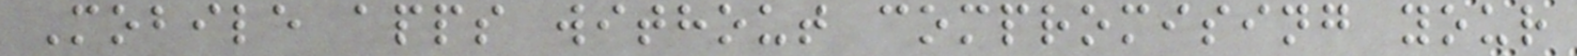Mobile apps without compromising your
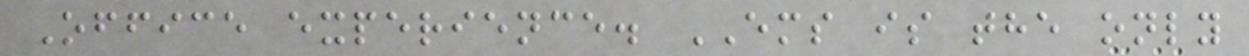Office experience. EMS is the only
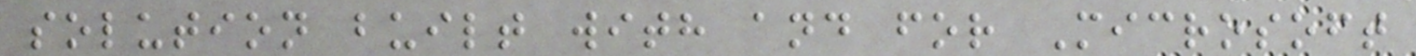solution built with and for Microsoft
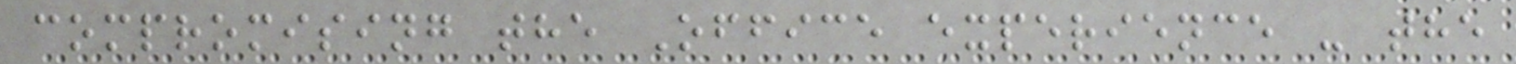compromising the Office experience - the
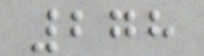278
